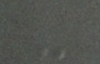-
